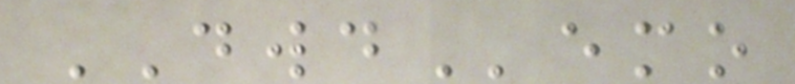DWDemo
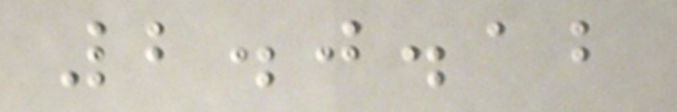2.0.12
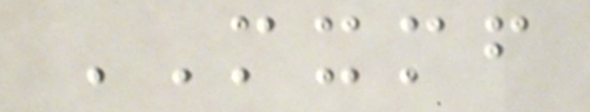MXMF
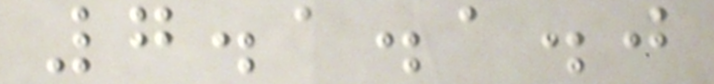7.1.1.0
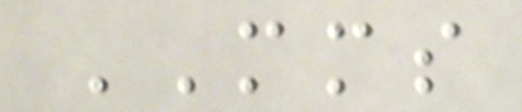MMS
